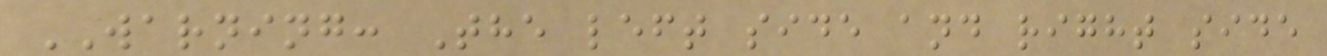WARNING: The left side and right side
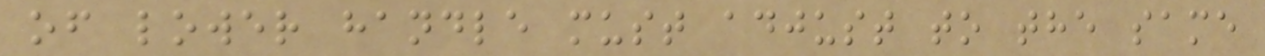of lower handle must adjust to the same
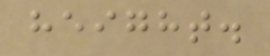height.
